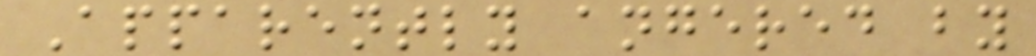Apparently angered by
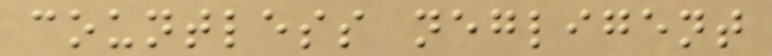countless negligent
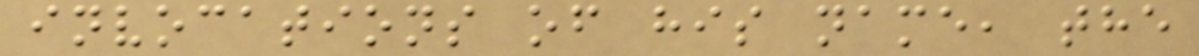invocations of his name, the
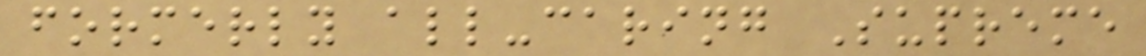formerly all-caring Supreme
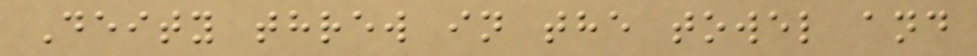Deity threw in the towel and
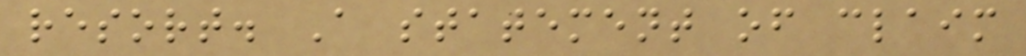resort. A statement of claim
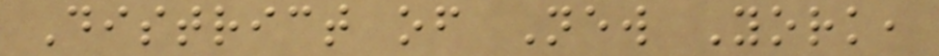District of New York,
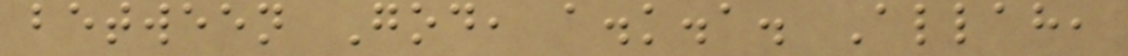between God, a.k.a. Allah,
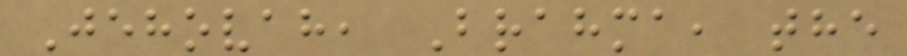Jehovah, Brahma, the
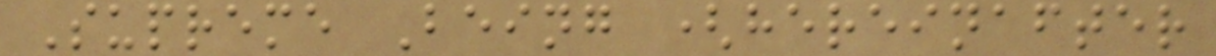Supreme Being (hereinafter
